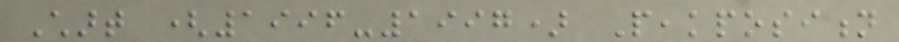Chart (1996-1997) Peakposition
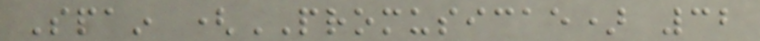Spain (PROMUSICAE) 32
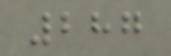287
